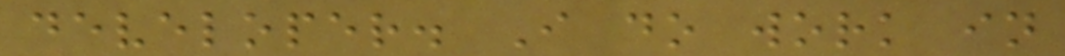developer. I do work in
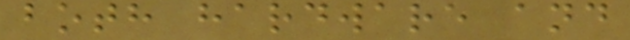both hardware and
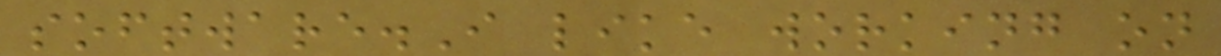software.I like working on
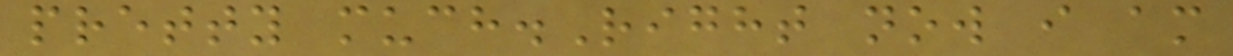pretty much.Right now i am
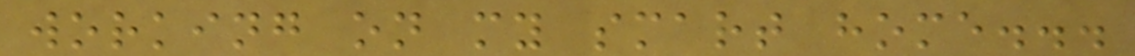working on my smart home...
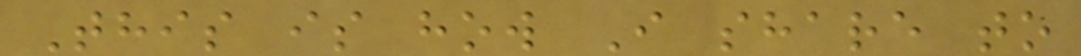This is how I share to
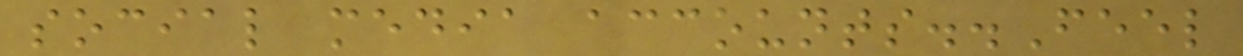social media accounts..Feel
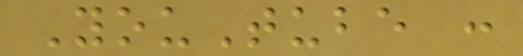YouTube :
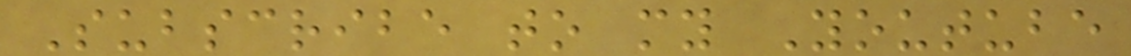Subscribe to my Youtube
